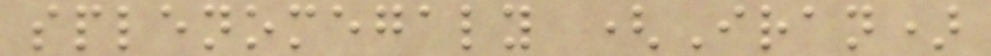splenomegaly (Iran)
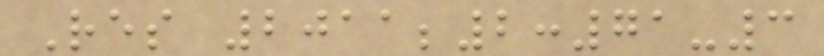Res 2011;2:71-3
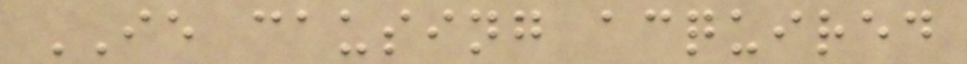IE causing acquired
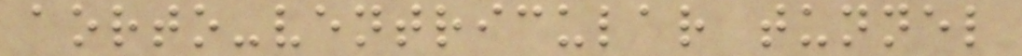aorto-ventricular tunnel
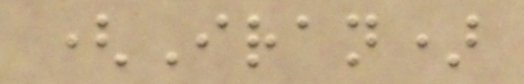(Iran)
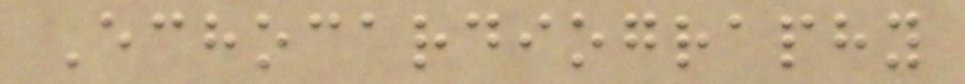Echocardiography
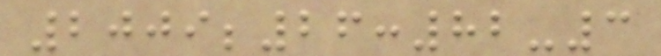2009;26:82-3
